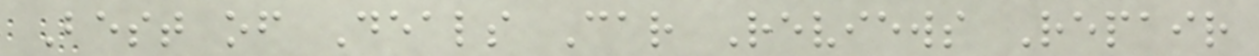Best of Deals Car Reviews Repair
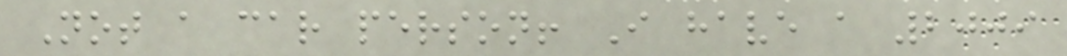Not a car person! I have a 2009
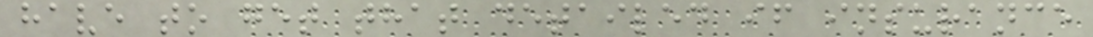have to get that detailed if insurance
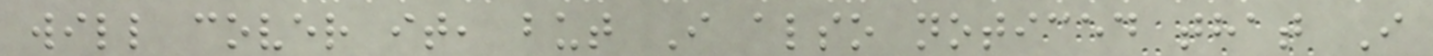will cover it, but I also noticed that I
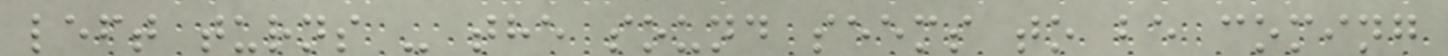left turns - the sound seems to be coming
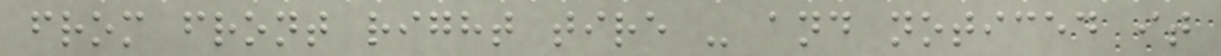from front right tire - and noticed it
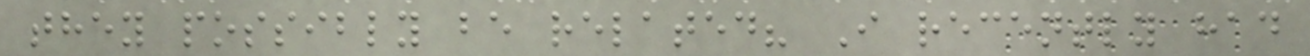they possibly be related? I recently had
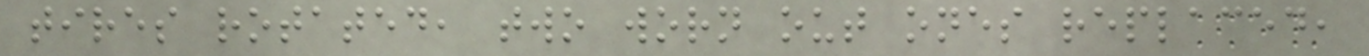tires rotated, two worn out ones replaced,
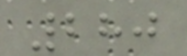280
